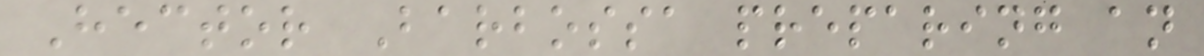Hector Barbossa preparing an
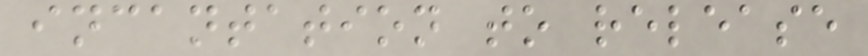incantation to release
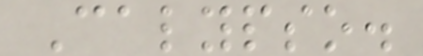Calypso.
